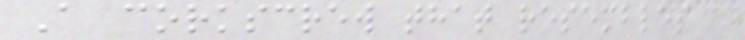A corkscrew that resembles a
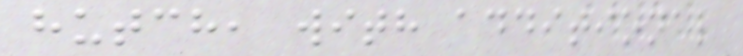hutch, with additional
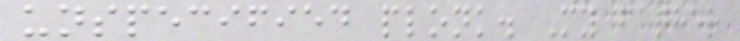unspecified plonk. My father
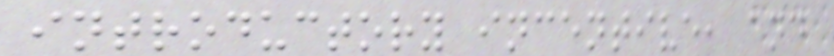introductory incentive, and
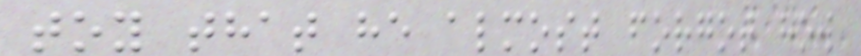toy that he almost forgot how
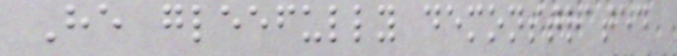He gleefully demonstrated
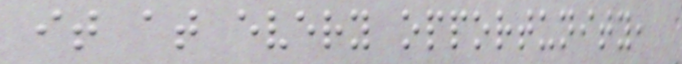it at every opportunity,
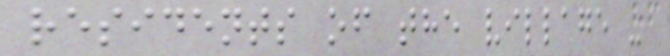residents of the village -
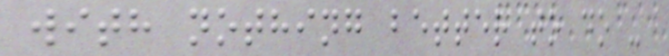with nothing better to do -
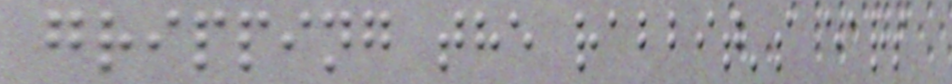gripping the rabbit's ears
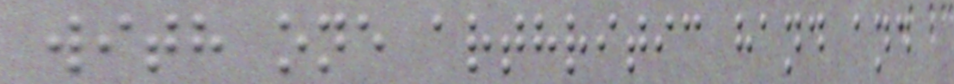with one arthritic hand and
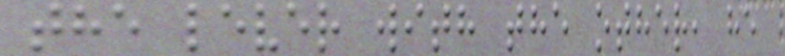the lever with the other, he
